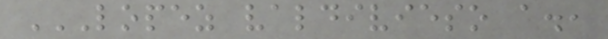LOPEZ VALDIVIESO A.,
